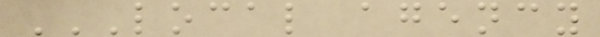LOCAL AGENCY
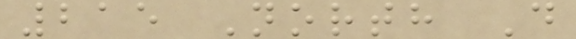215 North D
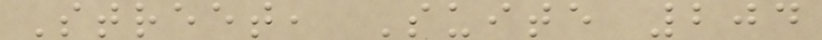Street, Suite 204
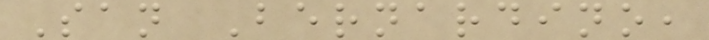San Bernardino,
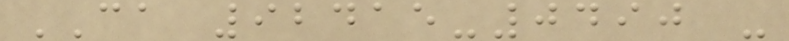CA 92415-0490 -
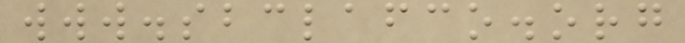www.sbclafco.org
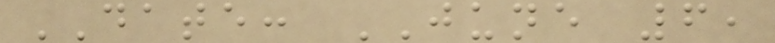DATE: JUNE 6,
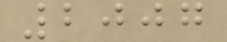2007
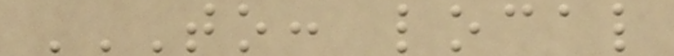TO: LOCAL
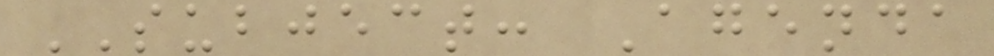SUBJECT: Agenda
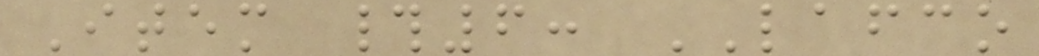Item #6: LAFCO
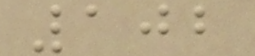102
